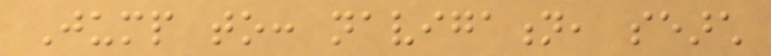Jump to: navigation, search
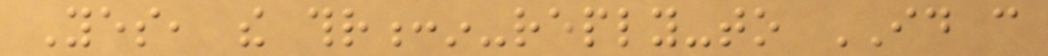Yes, the thr:in-reply-to ID can
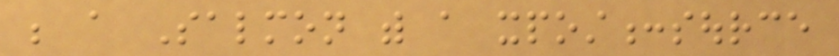be a Salmon with a xpost:source
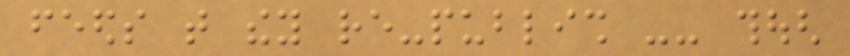feeds that they re-publish -- though
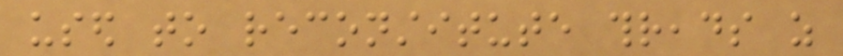used to reconstitute threads as
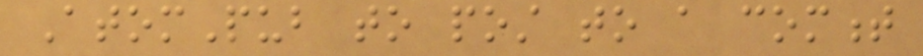AtomPub to post to a comment
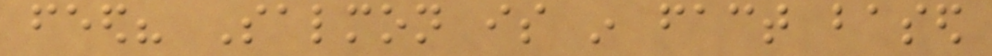feed? Salmon is in fact based
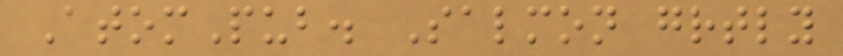AtomPub. Salmon greatly
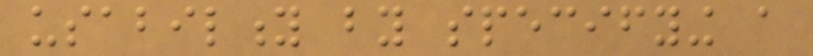usability by specifying a
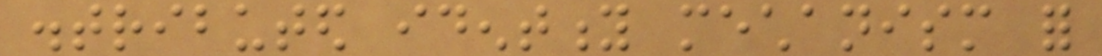distributed identity mechanism for
